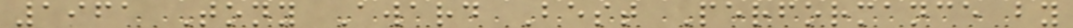1961 Tony Award Best Performance by
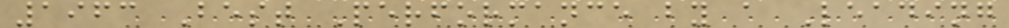1963 Best Performance by a Leading
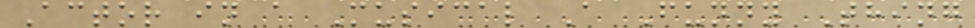Actor in a Musical A Funny Thing
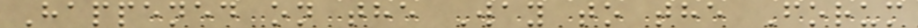Happened on the Way to the Forum
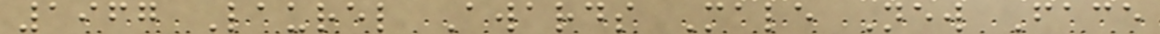1967 Laurel Awards Male New Face
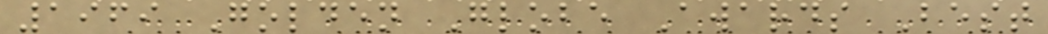1969 Golden Globe Awards Best
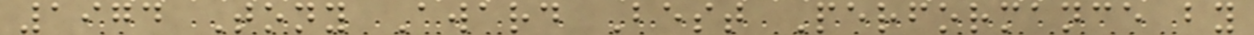1974 Tony Award Best Performance by
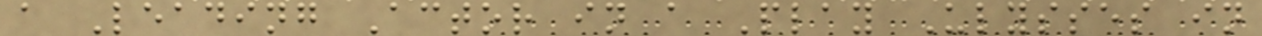a Leading Actor in a Play Ulysses in
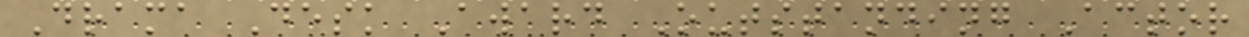Drama Desk Award Outstanding Actor
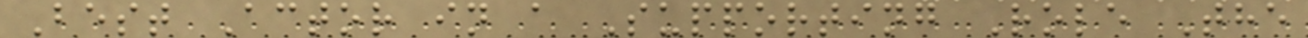Best Actor in a Supporting Role The
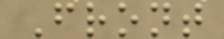Front
